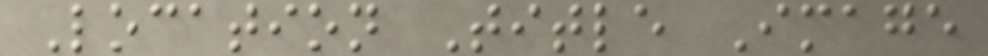Location Title Image
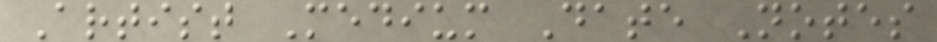Artist Medium Date Notes
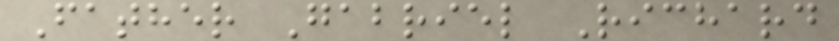Father Gabriel Richard
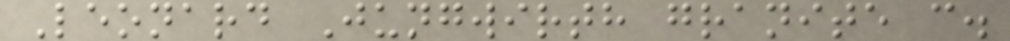Leonard Jungwirth granite c.
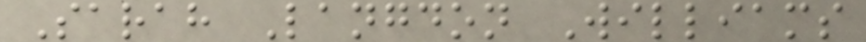Sarah Langdon Williams
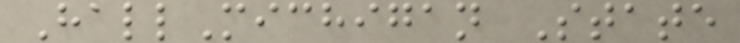HallMichigan State
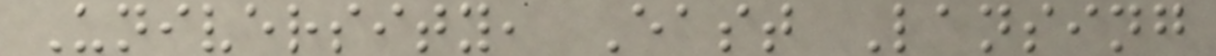University, East Lansing
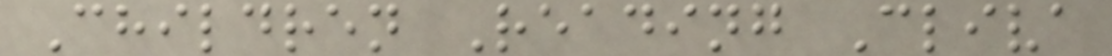Children Reading Cliva
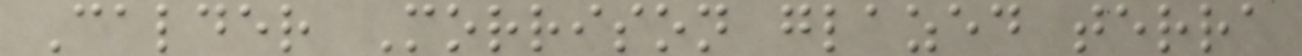Calder Morrison glazed terra
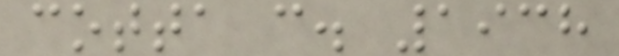cotta c. 1938
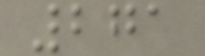271
